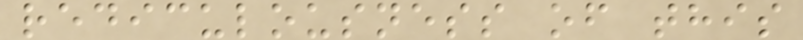rediculousness of this
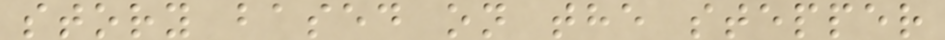story based on the stepper
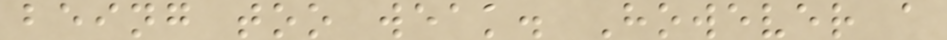being too weak. However a
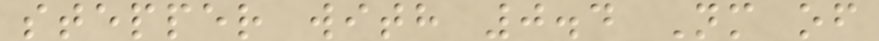stepper with 0.4 Nm of
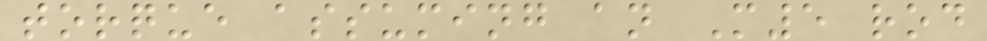torque assuming an M5 rod
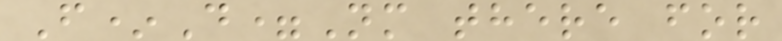F*D=Nm there for
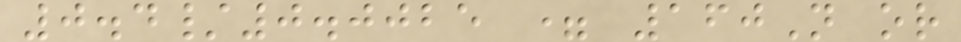0.4/0.0025 = 160N or
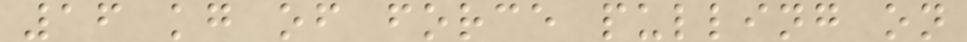16 kg of force pulling on
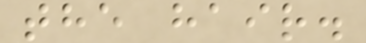the hair.
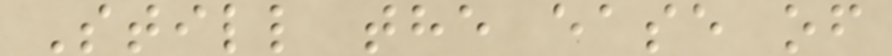Still the ease of
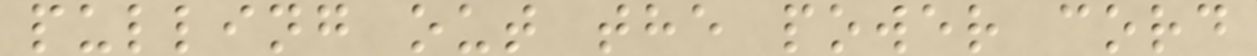pulling out the power cord
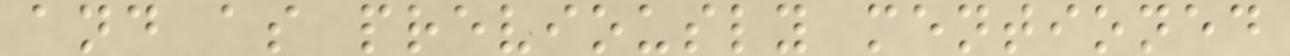and as previously mentioned
